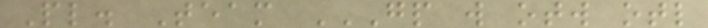Pl. Team GP W OTW OTL
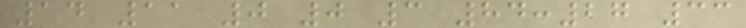14 11 0 0 3 84:27 33
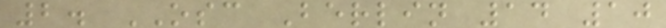2. OSC Berlin 14 10
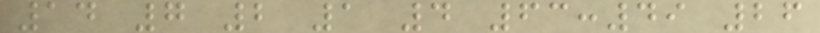14 7 2 1 4 63:49 26
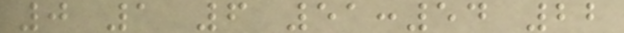0 1 6 51:54 22
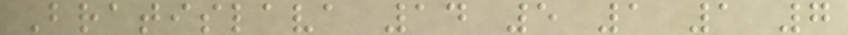Bratislava 14 5 1 1 7
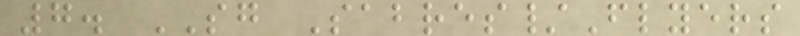7. SG Sabres/Flyers
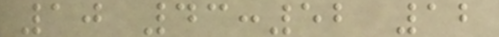10 43:52 12
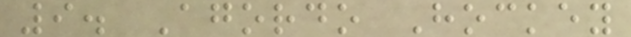9. Agordo Hockey
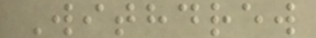Withdrew
